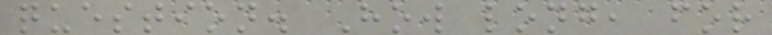question. How long, for
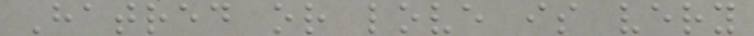Hatred or love is very
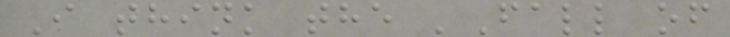I think the 'Fall of
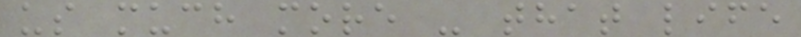us much more - that life
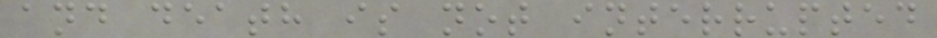and death is not interrupted
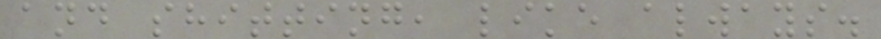and shitting, like always.
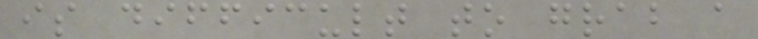is difficult to grab a
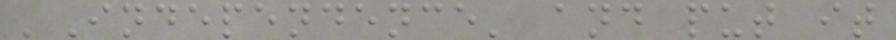'Independence' and put it
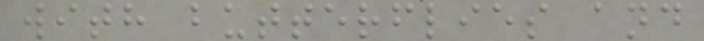with butterflies and
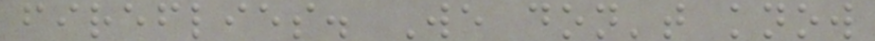fireflies. We don't know
